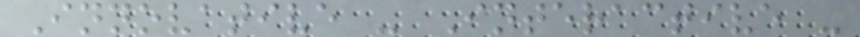Innovative - Interactive -
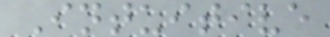Intuitive
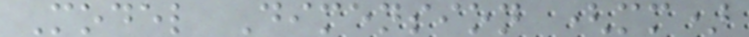Model Dimension (mm)
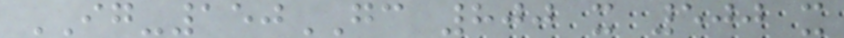IG-150GC 800 x 500 x
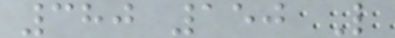380 150 L
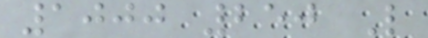1000 250 L
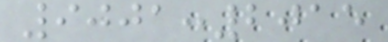9001:2015
